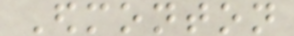Edmonton
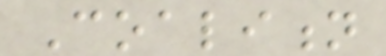Coalition
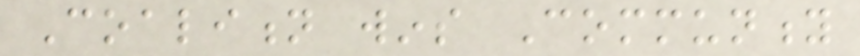Coalition wins Community
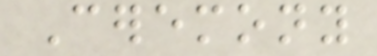Ceremony
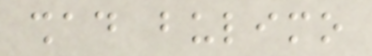shad bulimo
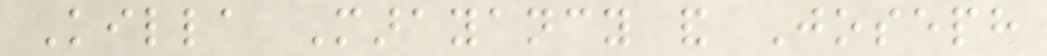Killa Marayancy and Joseph
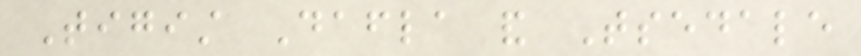Tigist Dafla and Tsedale
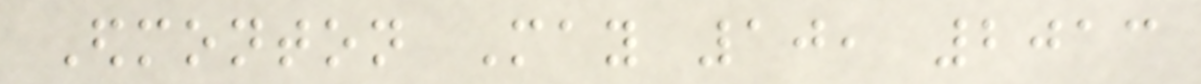Edmonton May 10, 2013
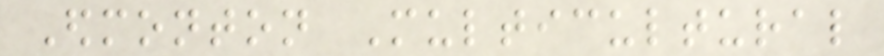Edmonton Multicultural
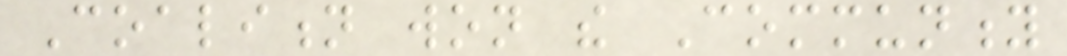Coalition won the Community
